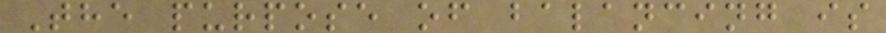The purpose of balancing is
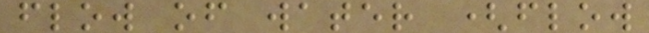flow of water (flow
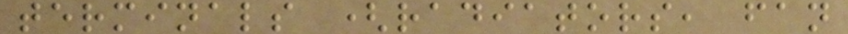terminals (radiators, fan
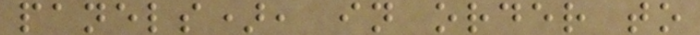panels), in order to
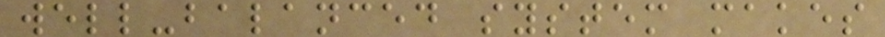well-balanced system makes
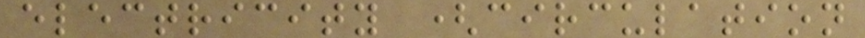electricity (circulation
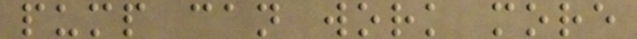pump can work more
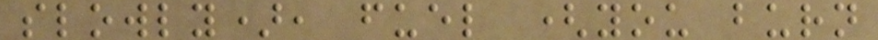slowly), fuel (you burn
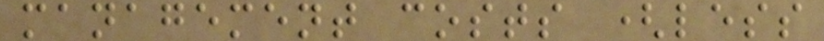management costs (less
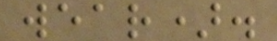wear).
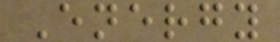Energy
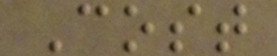Cost
